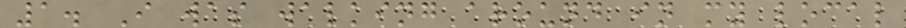1. I was walking around in my local
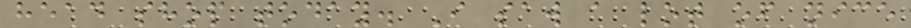head shop today. I saw a lot of nice
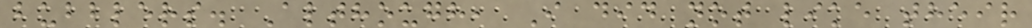bubblers. Although, I did not like their
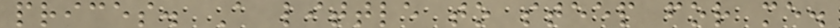prices. A little to steep for me.
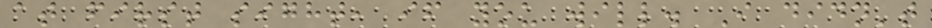at first sight, if you will. I didn't
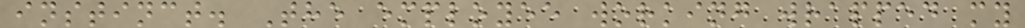instinct. The employee working wrapped my
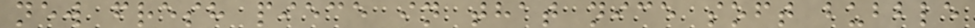new fresh piece in that nice soft bubble
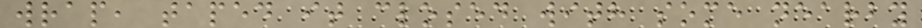wrap, taped it closed with some nearby
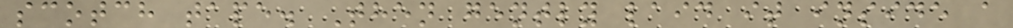scotch tape. Then gently laid it inside a
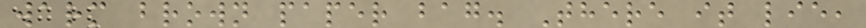warm brown paper bag. There it lie,
